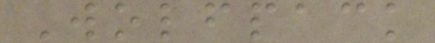Wolfpack
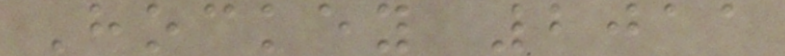Hockey 2011
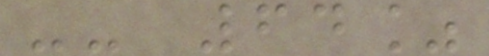-- 64%
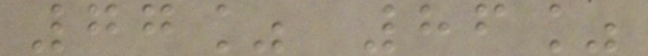77% 86%
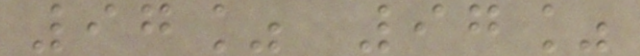97% 97%
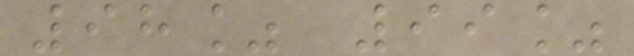98% 99%
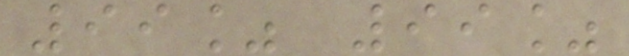99% 99%
